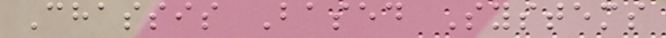Chassis Based Systems
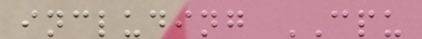including CPU
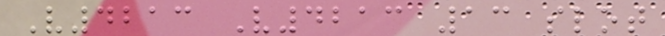V4213 V4213 13 slot
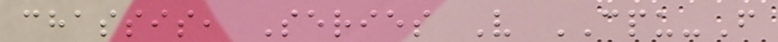chassis, Series V CPU-F
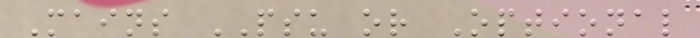Mains PSU or Optional
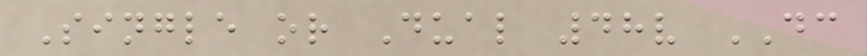Single or Dual 48v DC
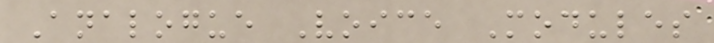Analogue Voice Modules
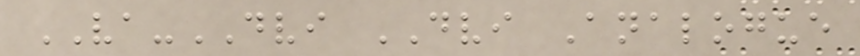VA-DVI DVI Analogue
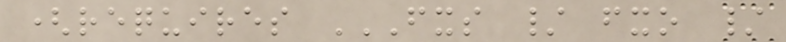(requires FXS / FXO /
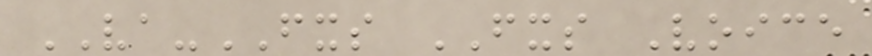VA-FXS FXS Voice
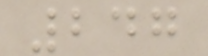247
